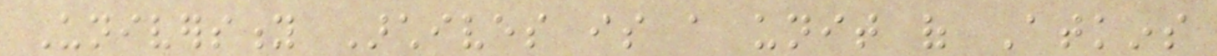University Archives is a unit of Atkins
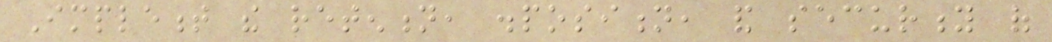Implement the retention, disposition, and security of
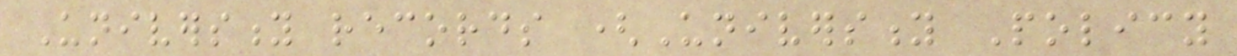University records (University Policy
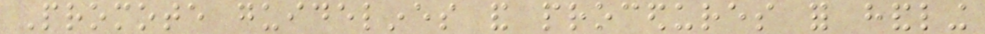Promote guidelines and procedures for handling
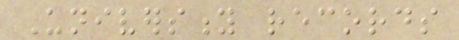University records
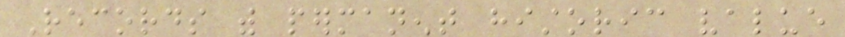Records with permanent historic value
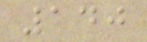140
